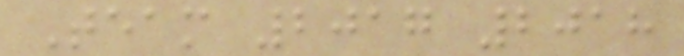Team 2017 2018
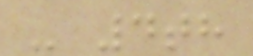- 4th
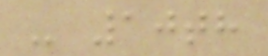- 10th
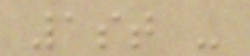1st -
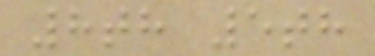8th 5th
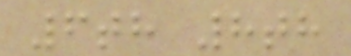6th 8th
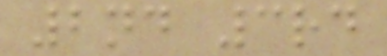2nd 3rd
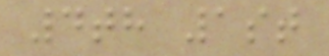4th 1st
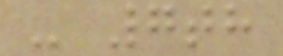- 7th
